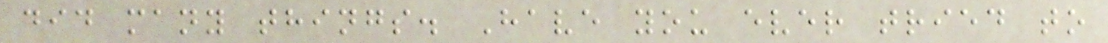did many things. Have you ever tried to
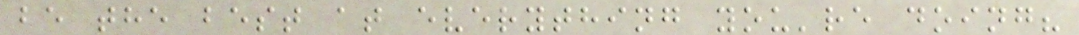be the best at everything you're doing?
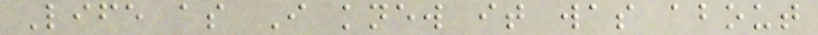Life as I knew it was about
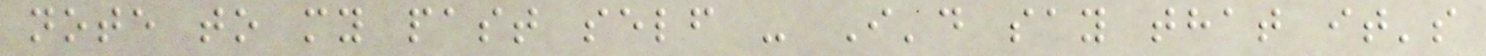note to my past self - I'd say that it's
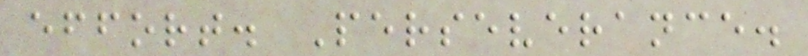effort. Perseverance.
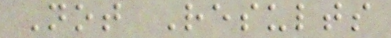Not Results
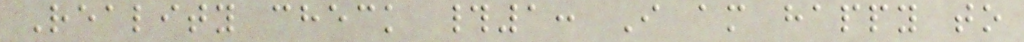Reality check #1: I am happy to
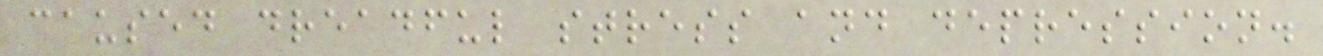caused dreadful stress and depression.
